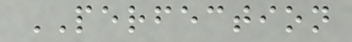PERFECTION
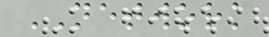NETWORK
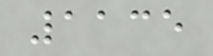1135
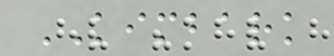KIMBARK
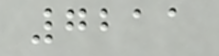7211
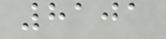8101
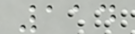114
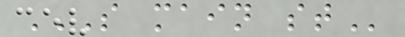S MAIN ST
